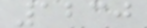1230
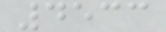4533
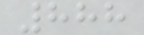888
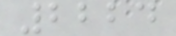2224
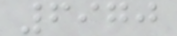6970
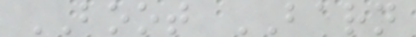BOOT BARN
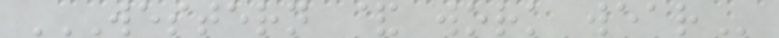WESTERN & WORK WEAR
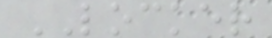LOCKER
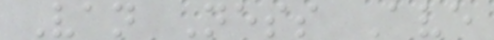Van Ness Ave
